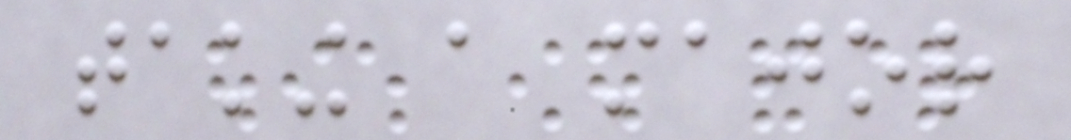taking a major
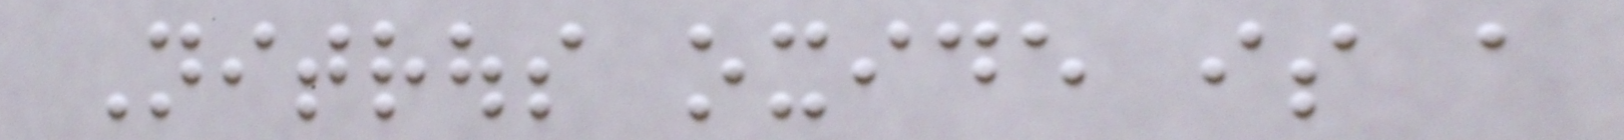Nitrous oxide is a
